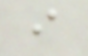i
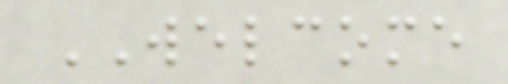WELCOME
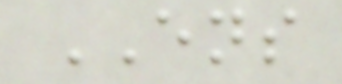ENS
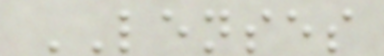LENSES
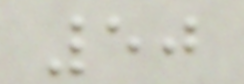50
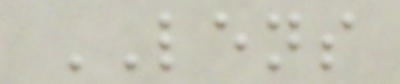LENS
